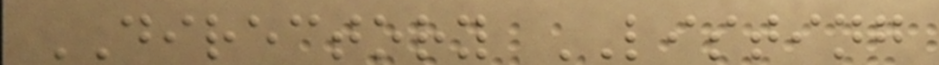DIRECTORY LISTING
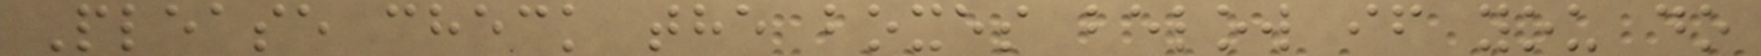Please check the boxes below if you do
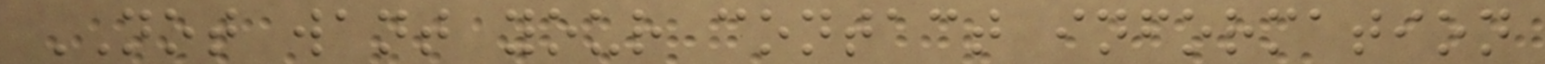NOT want your contact information
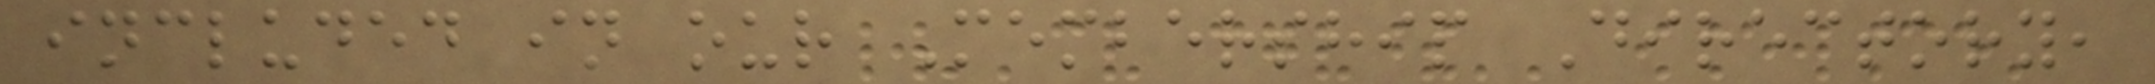included in our Membership Directory,
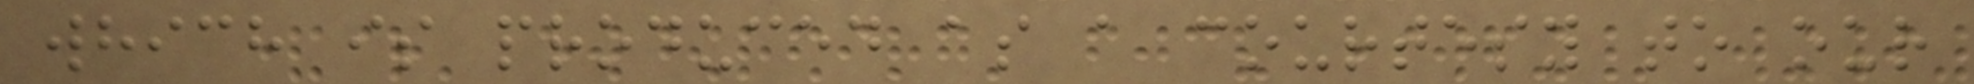which is produced as a courtesy to our
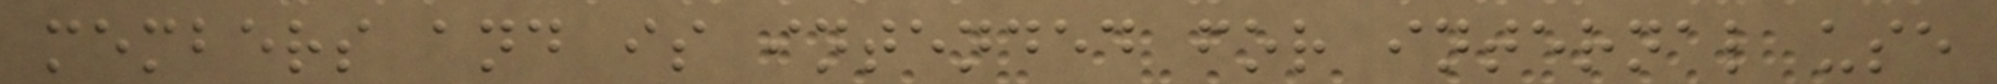members and is intended for internal use
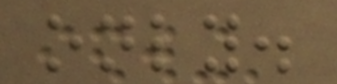only.
